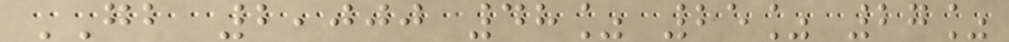GB 2,000 48% 25% 27%
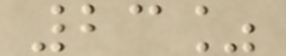23%
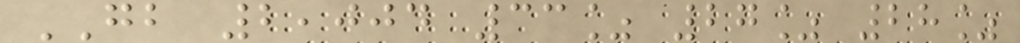GB 2,004 33% 27% 28%
